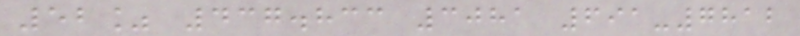52% 437.833 3081 691-7812
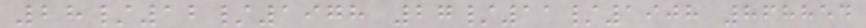28/12/1978 27/11/1908 868854
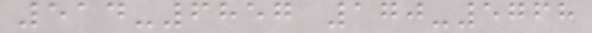514-6857 170-5768
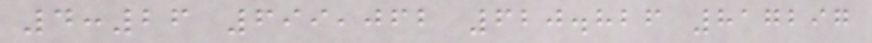4:26 699,062 620.826 817297
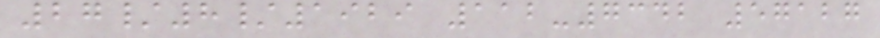27/8/1929 112-7342 57127
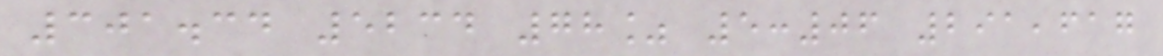301.34 5234 78% 5:06 291,617
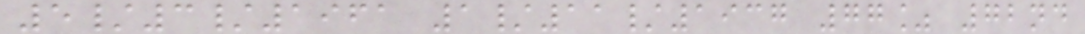5/3/1961 1/11/1937 77% 72nd
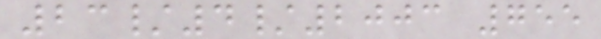23/4/2003 755
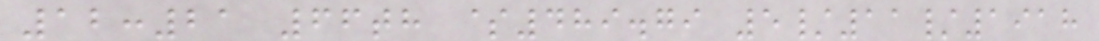12:21 66th $489.79 5/11/1918
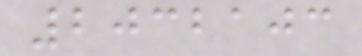2032103
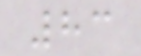83
